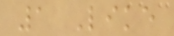1 Like
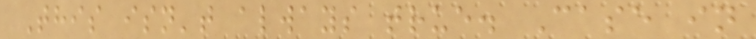This isn't always true. Case in
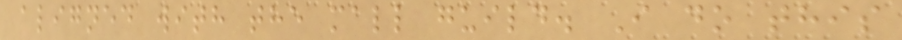aligned with the mall guild. I do this
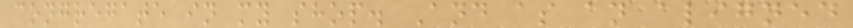congregate in my shop. And as an aligned
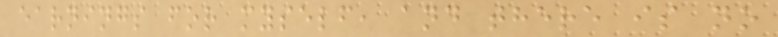earnings for myself, and there is no
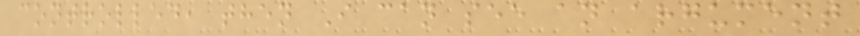controlled, then I can see an argument
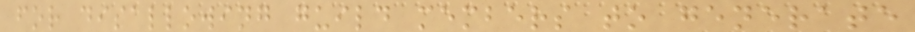for disallowing guild members to generate
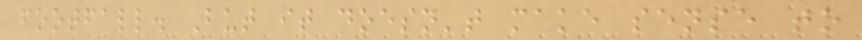footfall. But it doesn't make sense to
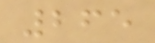265
